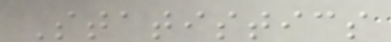Statistics
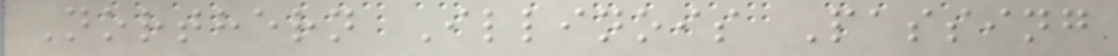Northern Illinois Passing
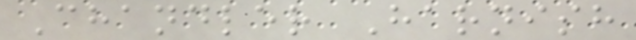Chandler Harnish
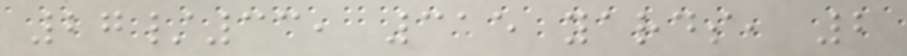27/33, 315 yards, 2
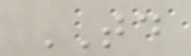TD
